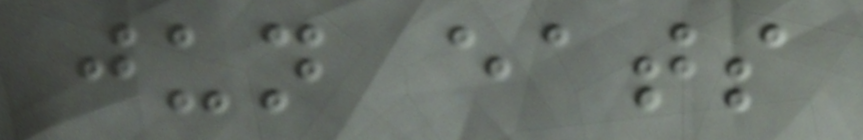jun eats
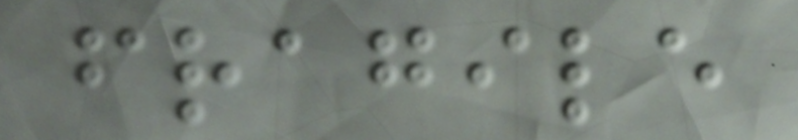fragile
